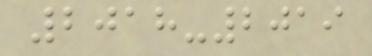2018-2019
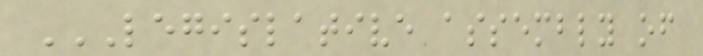LEGISLATIVE ASSEMBLY OF
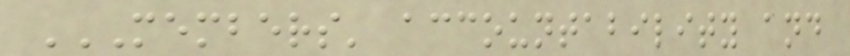MEMBERS' ACCOUNTABILITY AND
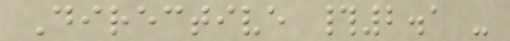Directive #2.1 -
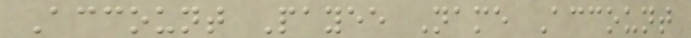Account Payee Name Account
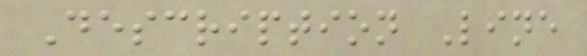Description Line
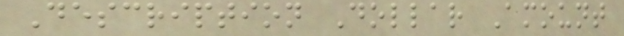Description Dollar Amount
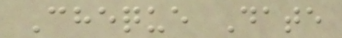Cheque Date
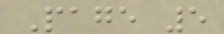Page 5
